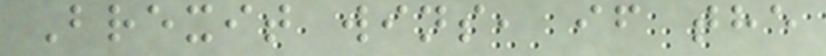Brexit wins, if the
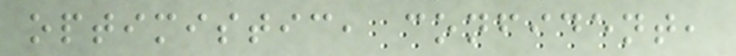optimistic, confident,
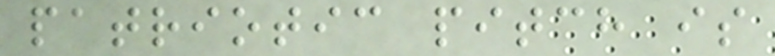patriotic pitch is
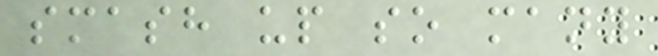smash up so many
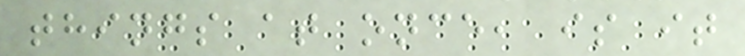things at once, is it
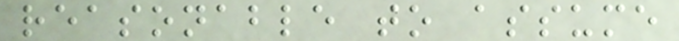reasonable to assume
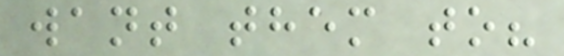want them to?
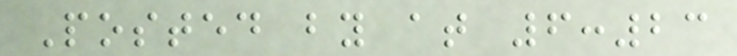Posted by at 6:23
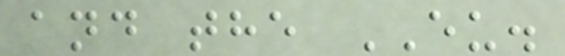and the EU.
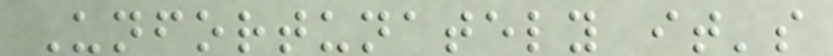Unfortunately it's
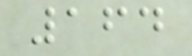164
